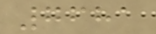7681
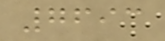7693
